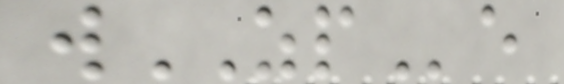wZPe
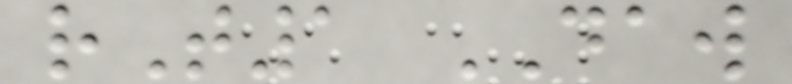rT1 DAW
